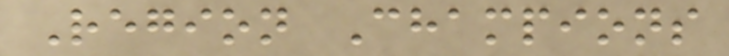Region Champions
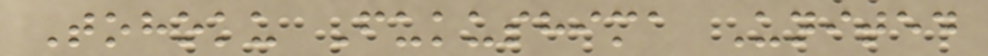Tohoku Fukushima United
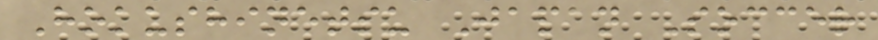Hokushinetsu Japan Soccer
